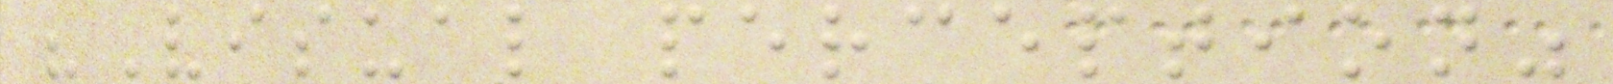"Visual perception"
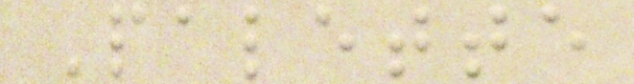Palette
